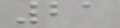21
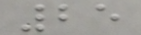25
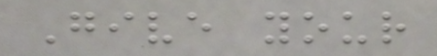Give your
